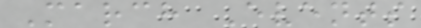March Events
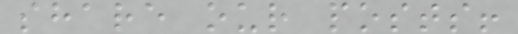share our posts!
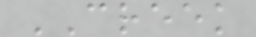CREEK
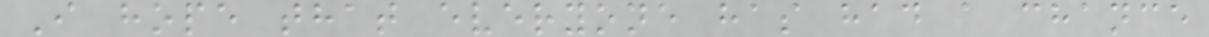I hope that everyone has had a chance
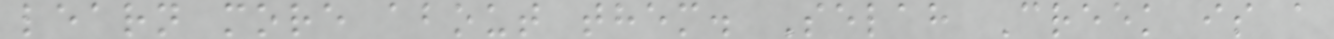learn more about them. Selah Creek is a
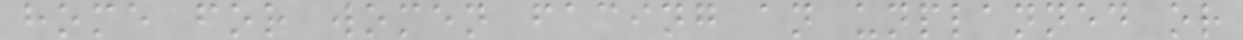home for women facing an unplanned or
